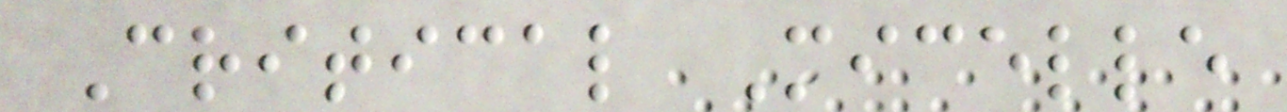Critical Micelle
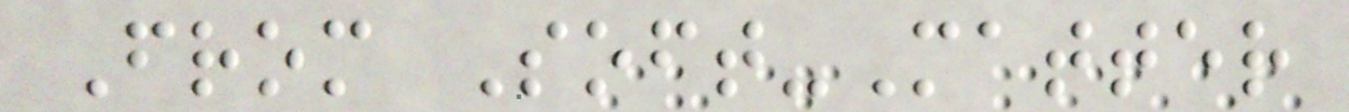From Soft-Matter
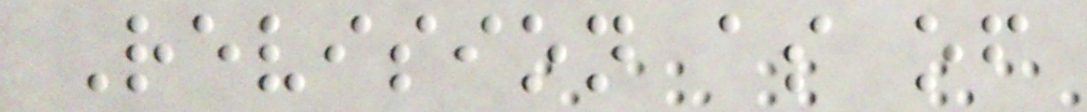Revision as of
